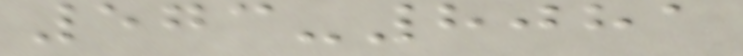573-8081
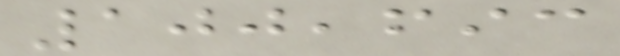100,693
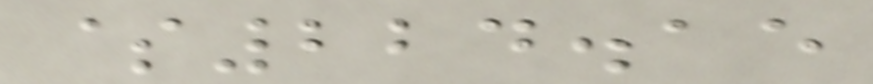$224.15
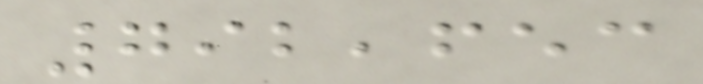792,653
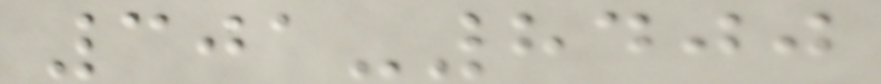301-8400
